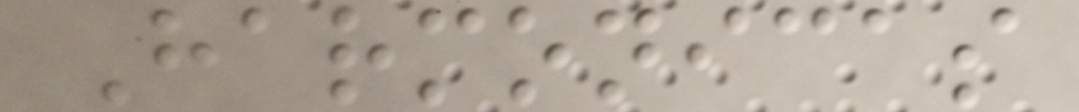Harmonicas
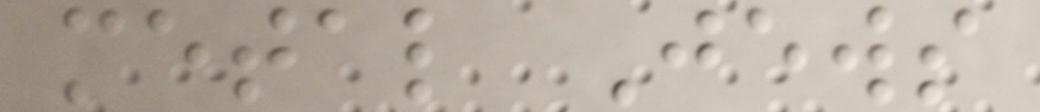metal Jews
